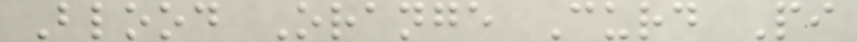Blood Orange Curd Pi
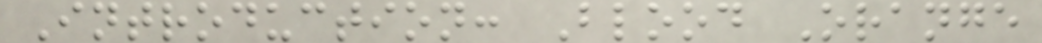Introduction: Blood Orange
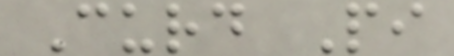Curd Pi
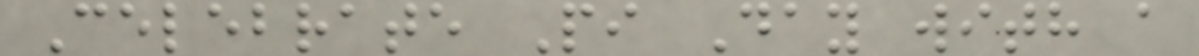Celebrate Pi Day with a
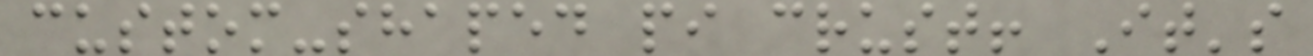custom-shaped pi crust! It's
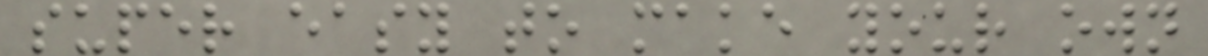super easy to make your own
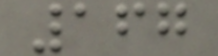167
